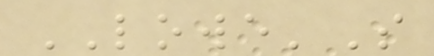LOWE'S
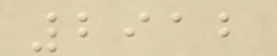2912
